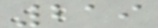219
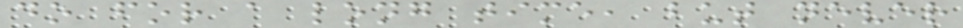do for a long time, but never
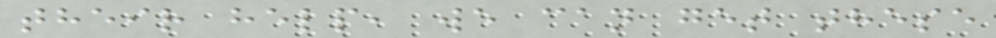their help, we can get these
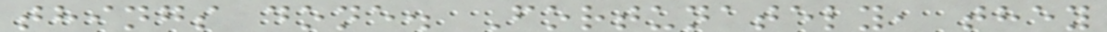things done. Fortunately, they
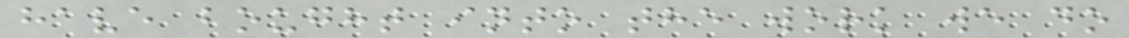have bought into the work we do
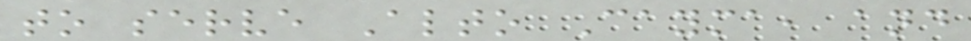to serve Alto Cayma, and
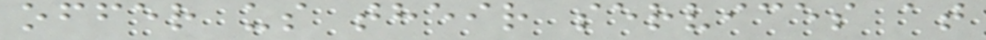offer us their services at
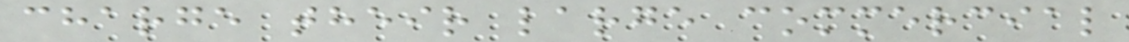charge their large commercial
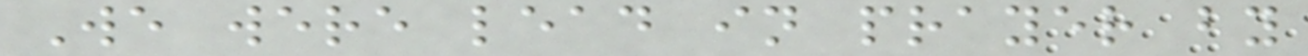We were lead in prayer by
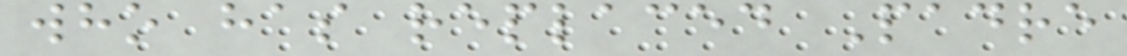who has replaced Padre
